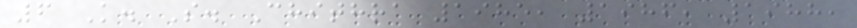6 K. S. Chithra 1985, 1986, 1988,
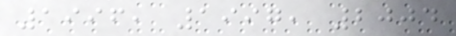1996, 1997, 2004
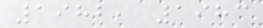1982, 1983
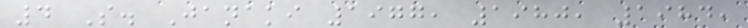4 S. Janaki 1977, 1980, 1984,
